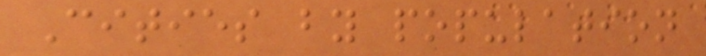Cities by population
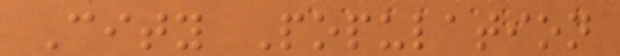City Population
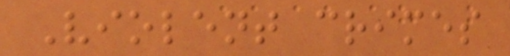Violent crimes
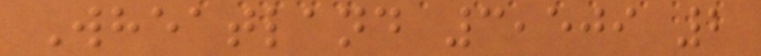Wheatland 3,509 2
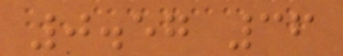0.57 36
